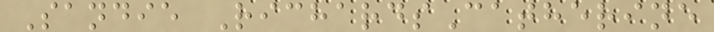Sandie RichardsCatherine
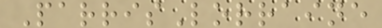ParrisLorraine
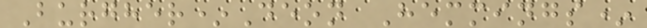Burgher*Deon Hemmings*
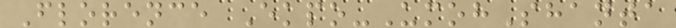Florence Ekpo-UmohShanta
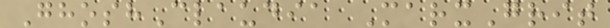GhoshClaudia MarxGrit
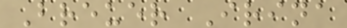Breuer Irina
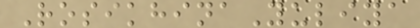RosikhinaYuliya
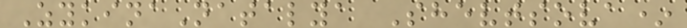ZykinaNatalya Shevtsova*
